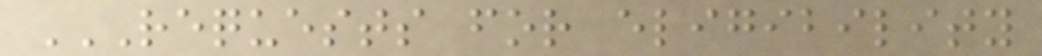REQUESTS FOR ELIGIBILITY
